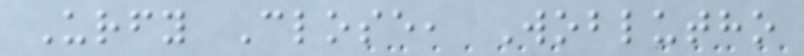Urfy Close, Woblutho
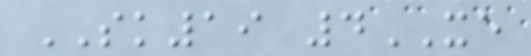SK19 4XE
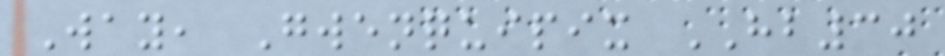Way, Gwenquipix HB30
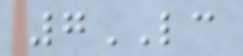7LC
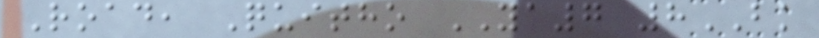Road, Quitho YA7 8BK
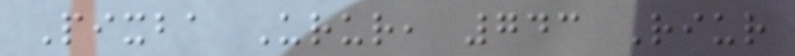Pixba Urur, 743 Riur
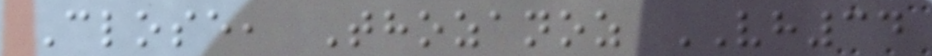Close, Thozanoz VH34
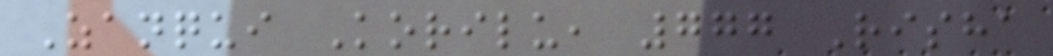Zanqui Korilu, 777 Risha
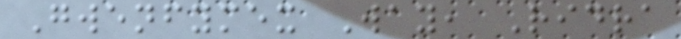Gwenfymex Way, Ridra
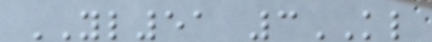YL51 3KL
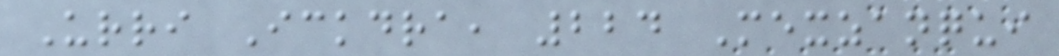Urri Ickdra, 224 Mexzanqui
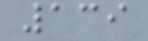139
